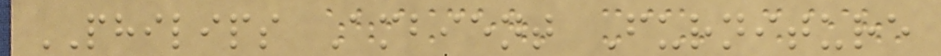PHILIPS Ambient Furniture
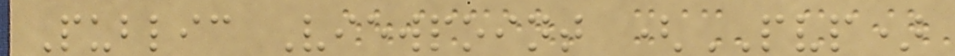Public Viewpoint (PVP)
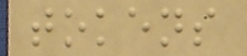tokens
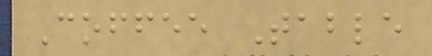Coffee Table
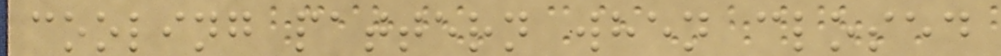cooling pattern when closed
